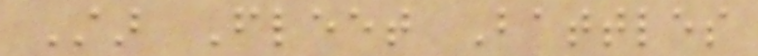Star Fleet Battles
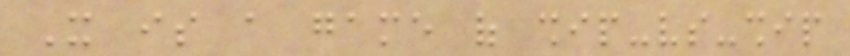It is a game of ship-vs-ship
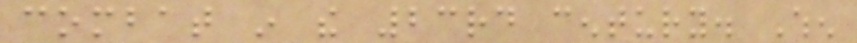combat in the 23rd century. When
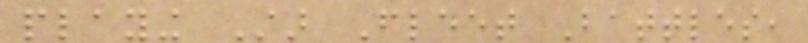playing Star Fleet Battles,
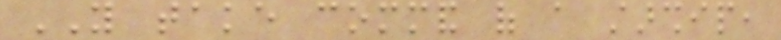YOU take command of a starship,
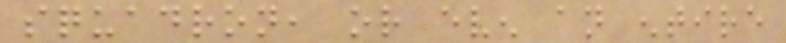squadron, or even an entire
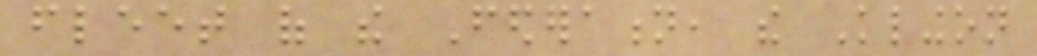fleet of the Federation, the Klingon
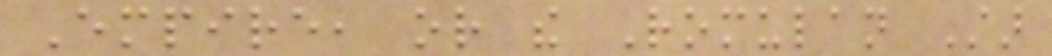Empire, or the Romulan Star
